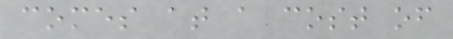comes at a cost of
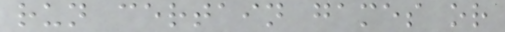run certain games or
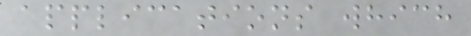applications which
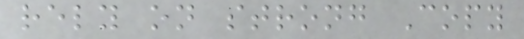rely on strong Copy
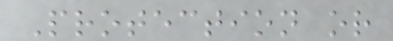Protection or
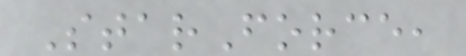StarForce,
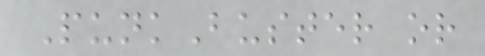PunkBuster or
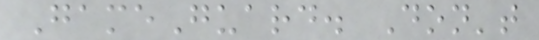GameGuard. Don't
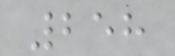258
